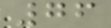76
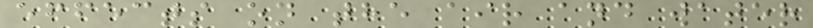effects on the air and water
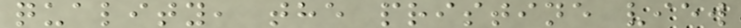quality, the pristine view
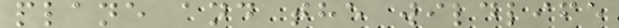plane and the wildlife
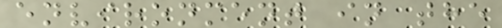environment in the
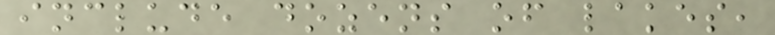include dozens of lakes,
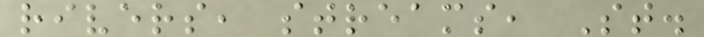rivers, streams, St.
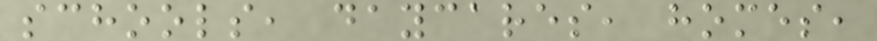schools, daycares, homes,
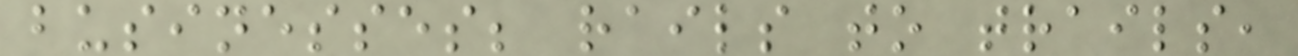businesses; rails to trails,
